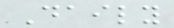Daily
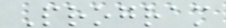Program
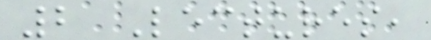2 Lectures,
